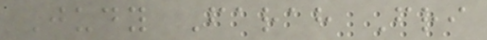Judy Farah Fri
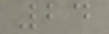24
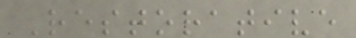Restorative
